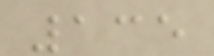135
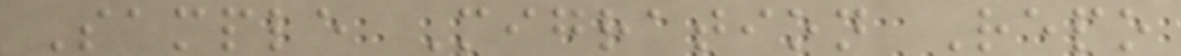Sample Migration Repo
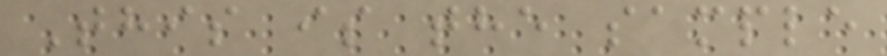This is the sample
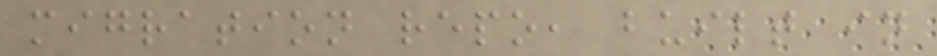migration repo, built in
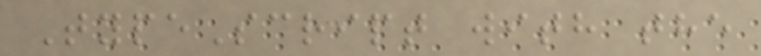TypeScript with the
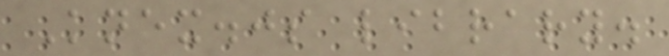Knex.js library.
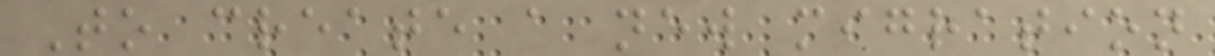To create a new migration
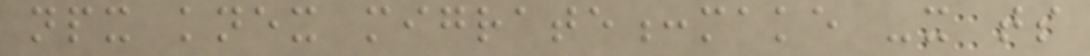npx knex migrate:make -x ts
